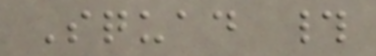Squad #
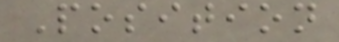Position
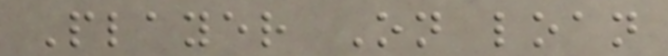Player On loan
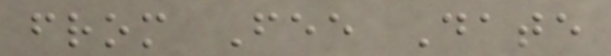from Fee Date
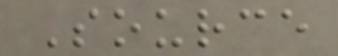Source
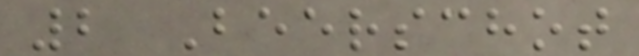2 Beerschot
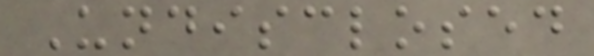Undisclosed
